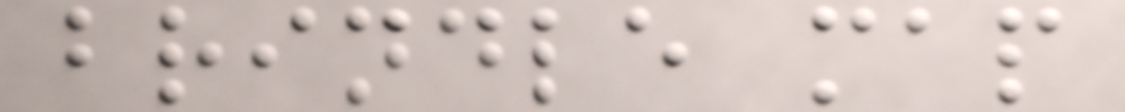brindle map
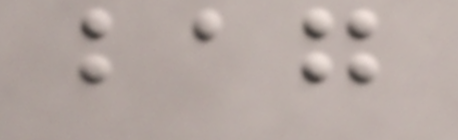bag
